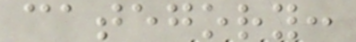category:
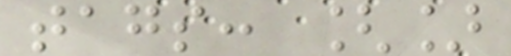tags: []
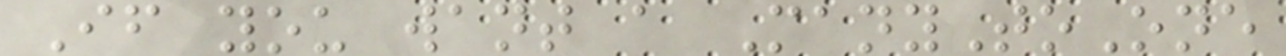If you want a ManyToOne
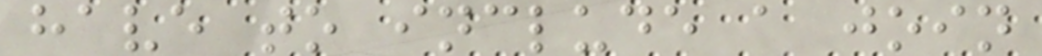have to include a join
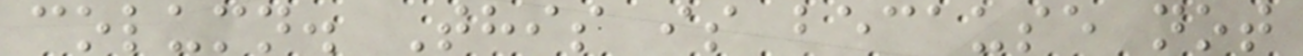column. This is because not
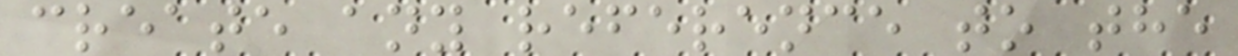create any reference to the
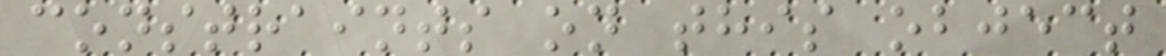constraints on this object
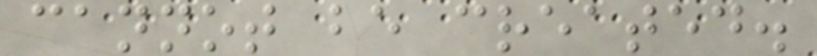cannot be created.
